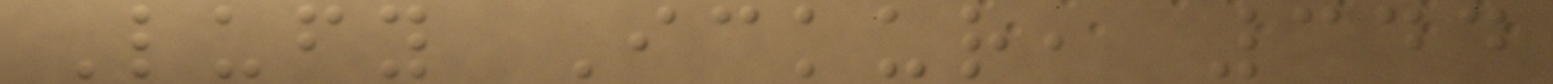Lufy Ickur, 344
